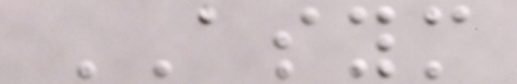ASYM
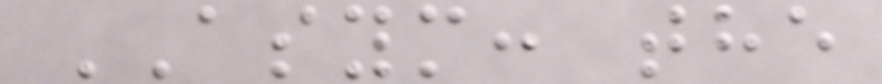ASYM: the
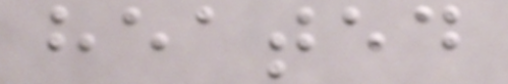heated
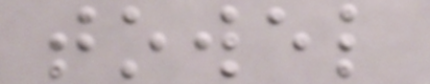towel
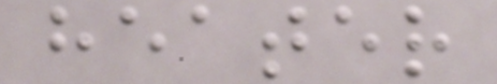heater
